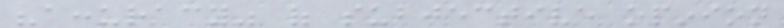"accuracy" of subjective opinion
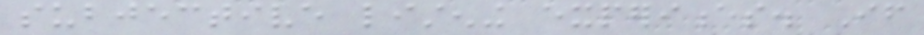subjective listening experiences. If
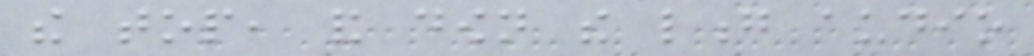the top, and down the long audio
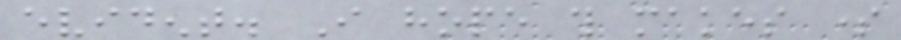evident. I hope this makes some
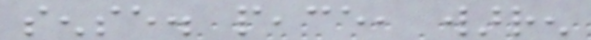sense. peace, warren
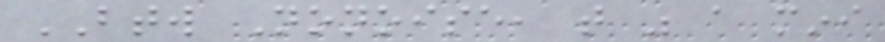BTW Nonoise, that was a mini
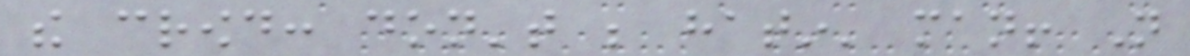the crowd: don't be hatin' man! Not
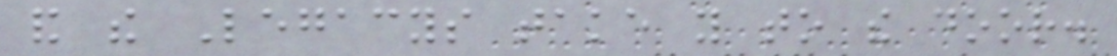and the Legacys take you to the door.
